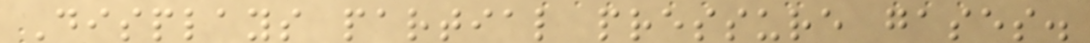Displays partial pressure gases.
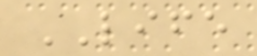LIFE
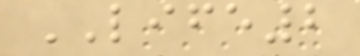LIFE2
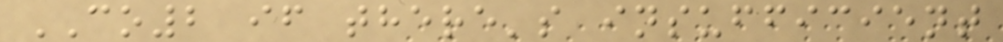CO2 if there's insufficient
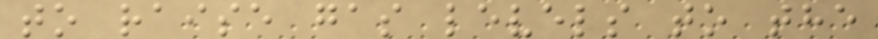to raise gas levels to the
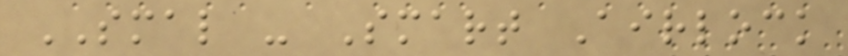SMAL - Smart Airlock
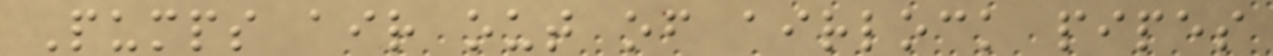Pumps air out of airlock pipes
